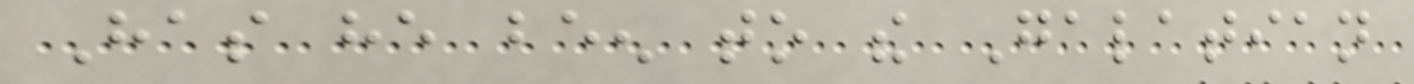Has he been to the Galatian
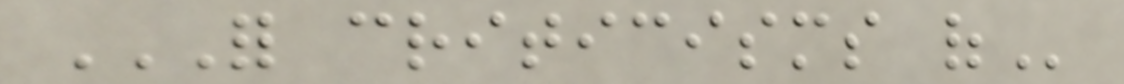FOR CRITICISMS OF
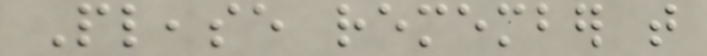Please remember that
